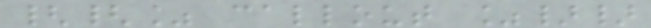{{% callout %}}
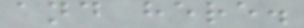and here.
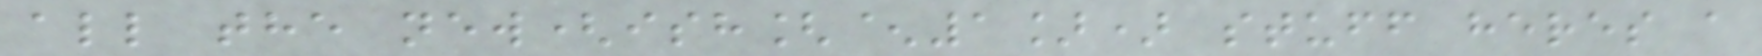all the new(ish[^1]) stuff heres a
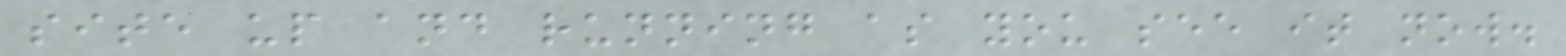site up and running as you see it now.
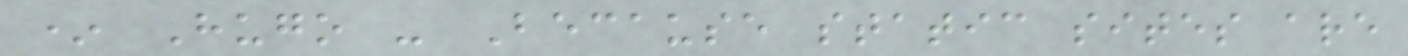* Hugo - Because static sites are
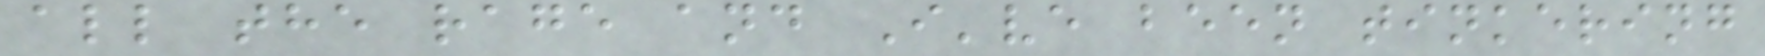all the rage and I've been tinkering
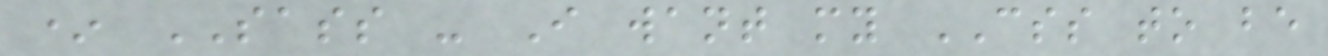* SASS - I want my CSS to be
